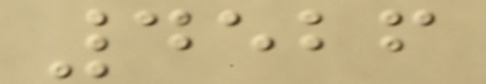4526
